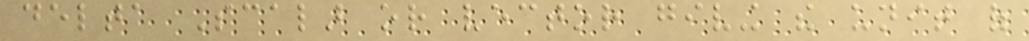delta Scalar or vector giving the unit of
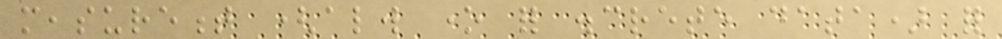measurement (always one for discrete data) for
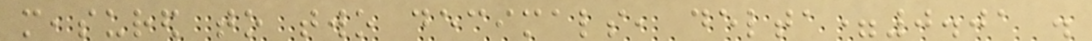measured to two decimals, delta=0.01 .
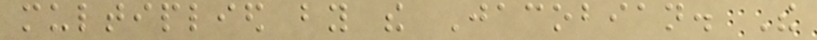multiplied by the Jacobian. The
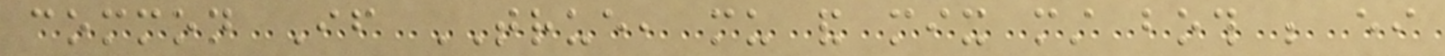common If TRUE, mu and mix must both be either
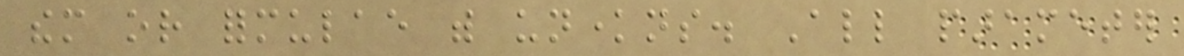them or formulae with unknowns. All parameter
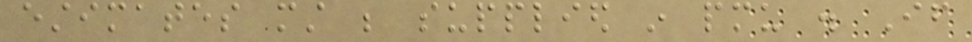estimates must be supplied in pmu . If
